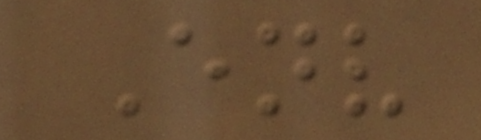Env
